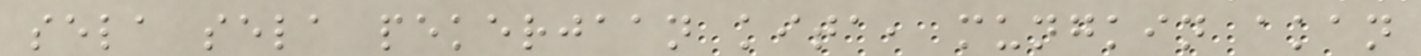sela sela pekerjaan kita, mungkin akan
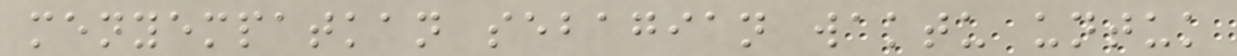menyempatkan sebagian waktu untuk
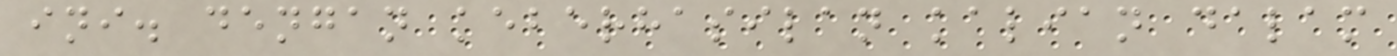ini. dengan keberhasilan kalian dalam
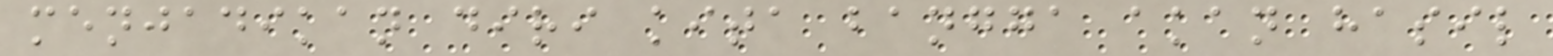menjadikan diri kita bangga akan hasil
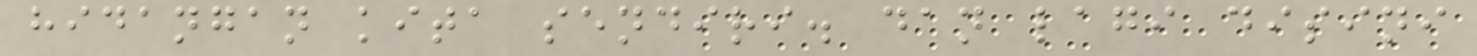hidangan kita sendiri. dan lagi disini
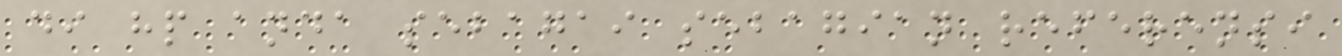di hp anda sebagai sebagian referensi
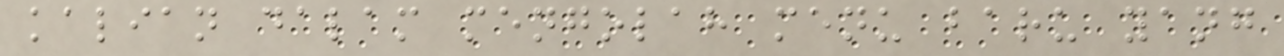kalian dalam mengolah menu baru yang
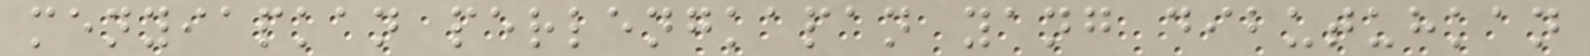menyiapkan perlengkapan yang dibutuhkan
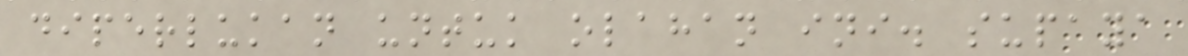diperlukan untuk olahan ini. supaya
